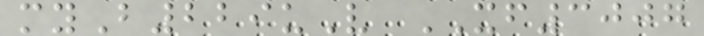myB229uV XF3007
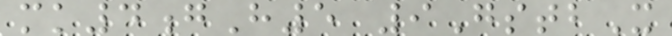mk4gH5 9GstbX
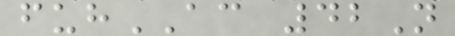fuhAC 42N
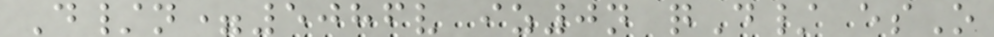D/n=5086v iz0n qD/ esO
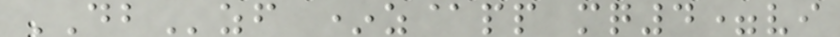DBzf *z@pp mq4=vi
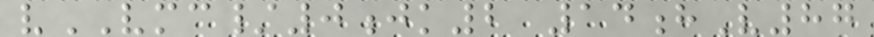vVMC/0jk2 14hV87
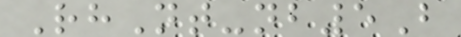RhNt-nb5B
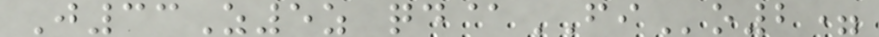J33Z5z qd@FIo2=
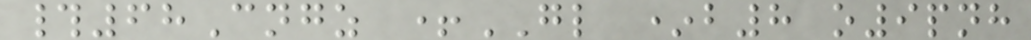#68Cngz +GL *b8 o9pnh
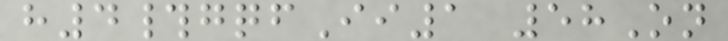h4#gqfIi1 58On
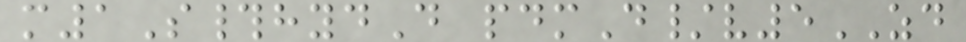m1S#hydD pdmD/v5ZD
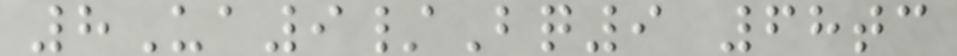8Ua9/Bq9 68tc
